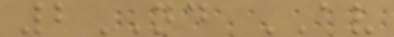2ND AV
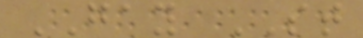GAY ST
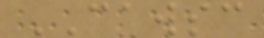CAWSC
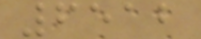6512
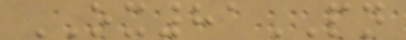OX81PN
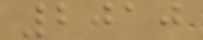2010
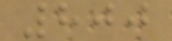800
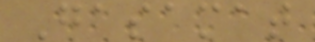Gasamat
